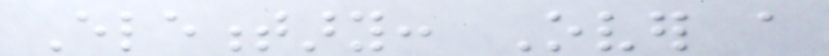Elementary: Over a
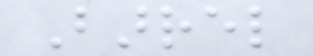Barrel
